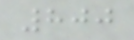800
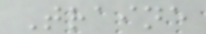Traine
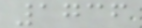1736
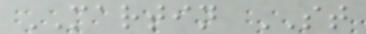MARTIN ST
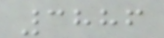3886
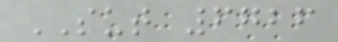SUT 6726
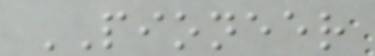PIONEER
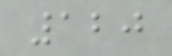120
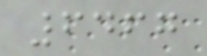6467
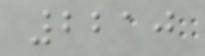2210
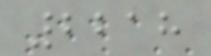2218
